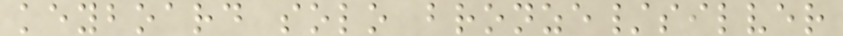keyboard solo bronze/silver
